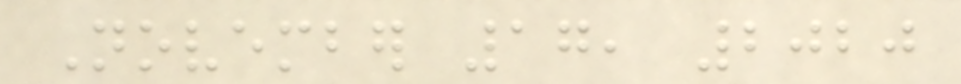November 17, 2020
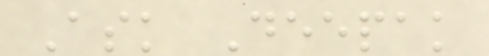Ask Deepak
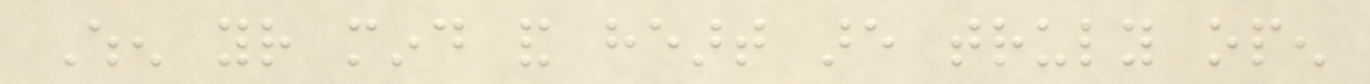When your mind and heart are truly open
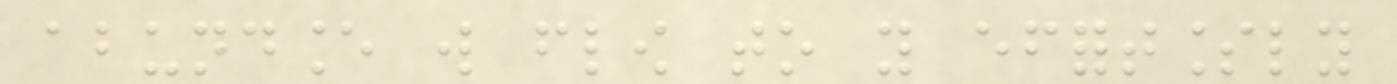abundance will flow to you effortlessly
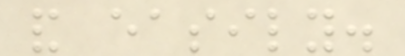and easily.
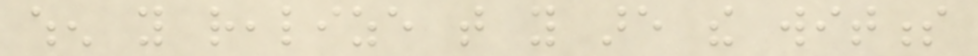when you realize that you are the witness
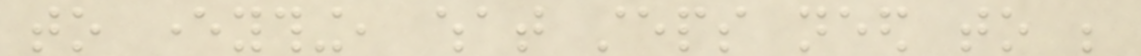to everything, what steps need to be
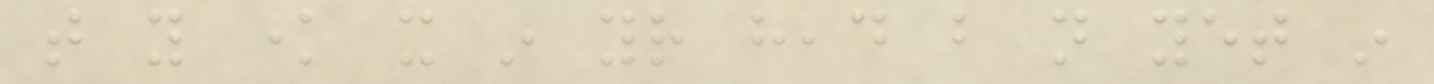that you know it in your head but not yet in
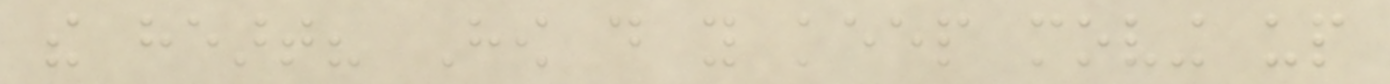the heart? How do you keep moving up
